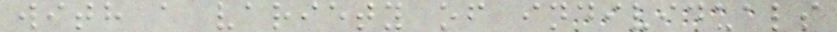with a variety of individuals
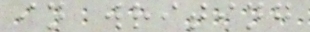in writing
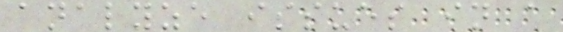analyze issues in a
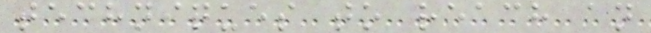techniques to reach an
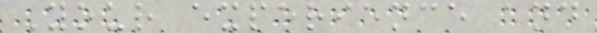Your experience and
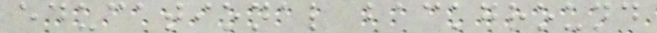educational background
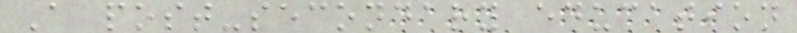A post-secondary education
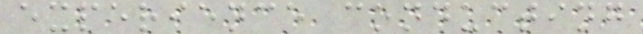experience conducting
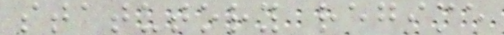statutory regime
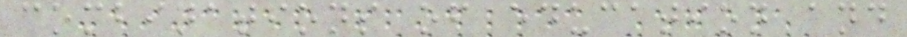combinations of education and
